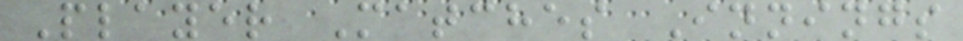Player Matches Innings
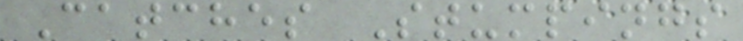Catches Stumpings
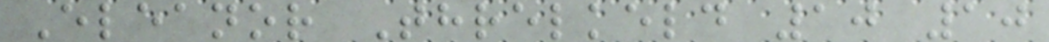Eleanor Threlkeld 10 10
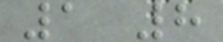1 8
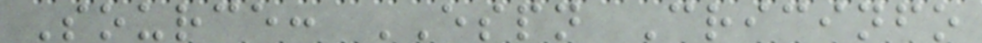Source: ESPN Cricinfo
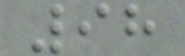98
